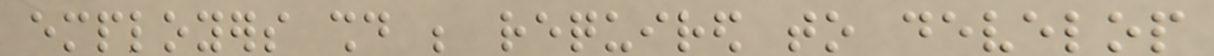employers should be required to develop
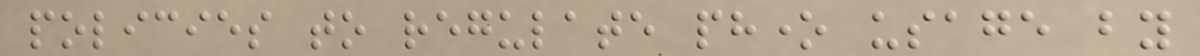policies to regulate phone usage by
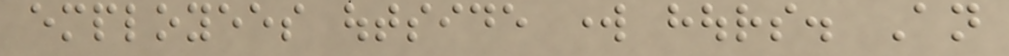employees outside work hours. An
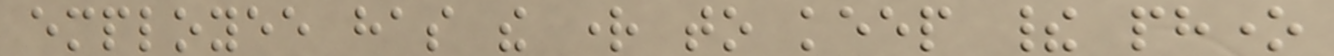employee has the right to keep their phone
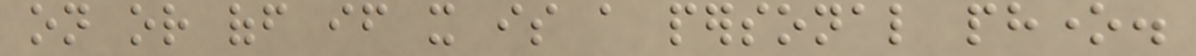on or off if it is a personal phone.
